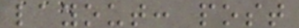layout: post
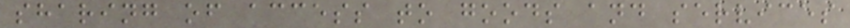sharing of access to goods and services
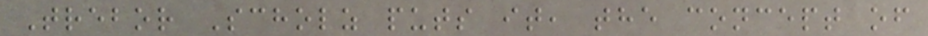Trebor Scholz puts it, the concept of
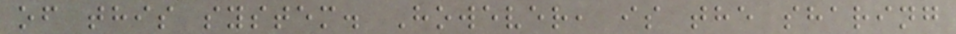of this system. However, is the sharing
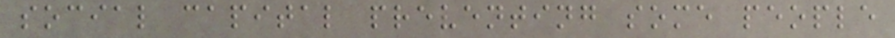social capital preventing some people
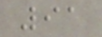91
